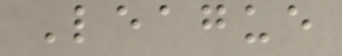League
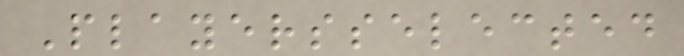Playersselected
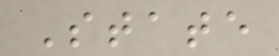State
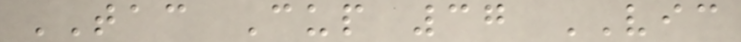TAC Cup 37 VIC
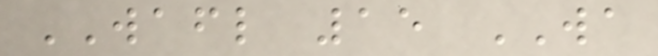WAFL 15 WA
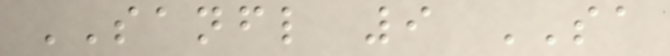SANFL 9 SA
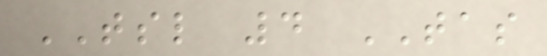TSL 4 TAS
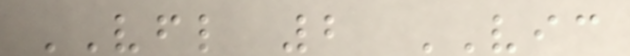VFL 2 VIC
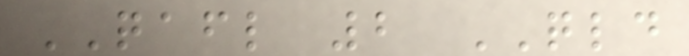QAFL 2 QLD
